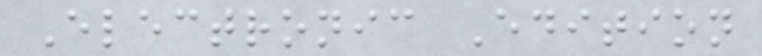Electronic Edition
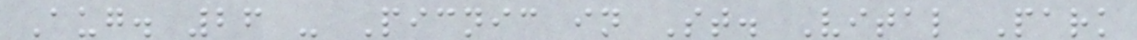Aug. 26 - Picnic in St. Vital Park
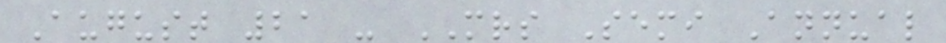August 21 - MRS Semi Annual
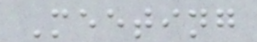Meeting
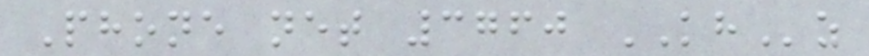Phone net 3760 KHz
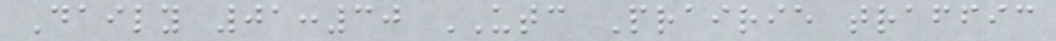Daily 01:30 UTC Prairie traffic
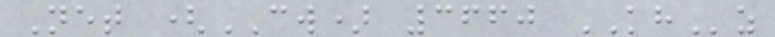Net (CW) 3660 KHz
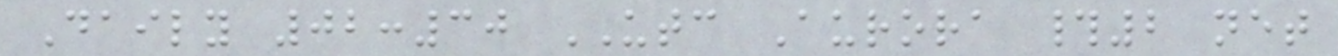Daily 02:30 UTC Aurora #2 net
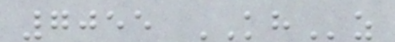7055 KHz
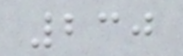230
